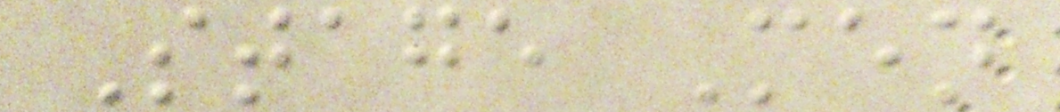Stage Men
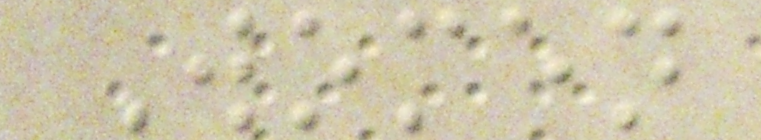Women
